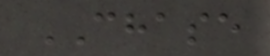CHASE
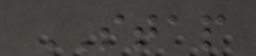STAP
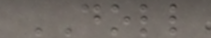DOLL
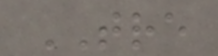TRE
